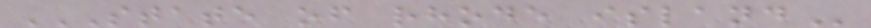STATE OF RHODE ISLAND
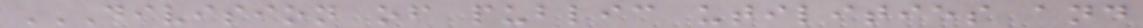DIVISION OF PUBLIC UTILITIES AND
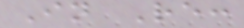In Re:
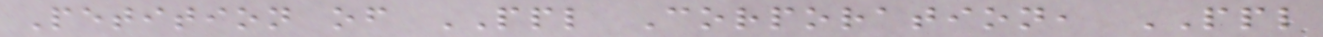Petition of PPL Corporation, PPL
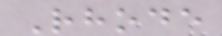Rhode
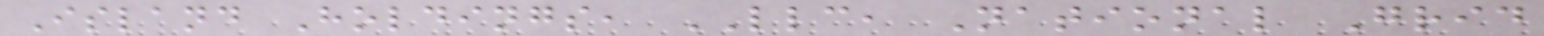Island Holdings, LLC, National Grid
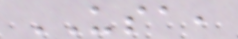USA,
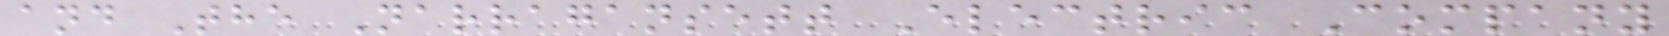and The Narragansett Electric Company
